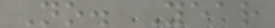No. Year
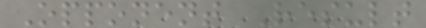Opponent Result
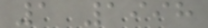1 1998
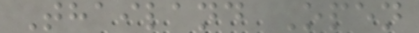Thailand Open
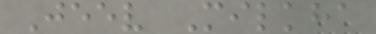Jeev Milkha
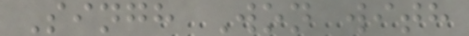Singh Won with
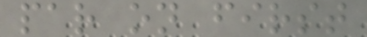par on first
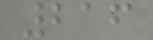216
